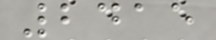2415
